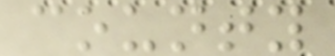county
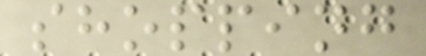shopping
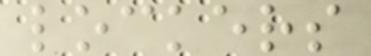lockers
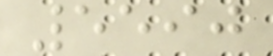5590
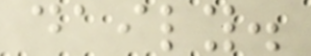daily.
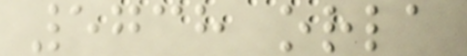5738 orla
